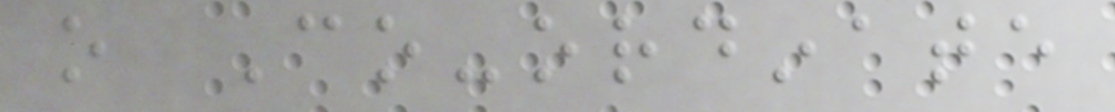o Co-ordinate
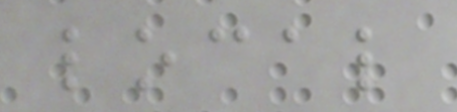local
